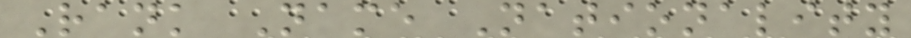Rank Name Nationality
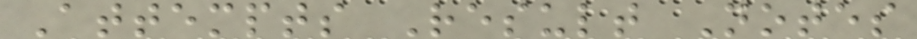Attempts Result Notes
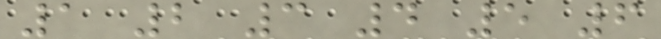1 2 3 4 5 6
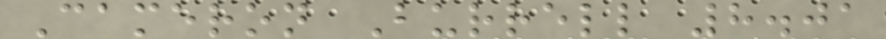Cameron Burrell 8.01
